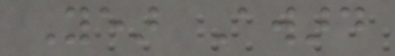Year Award
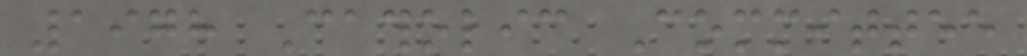1978 Catholic Committee
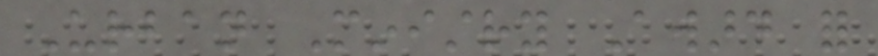Urban Ministry Award for
